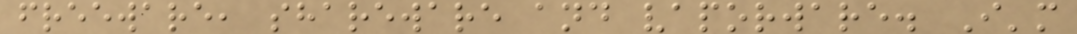freeware, shareware and vaporware. I'm
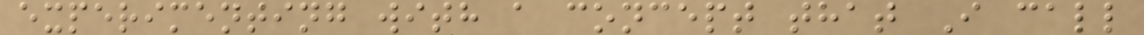experimenting with a concept that I call
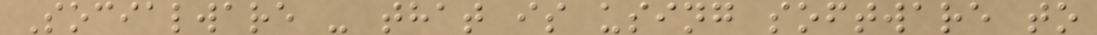Socialware - that is using software to
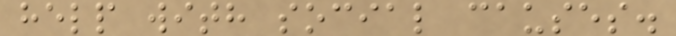help with social causes.
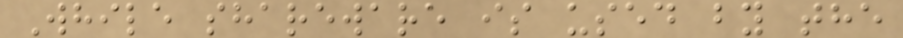While shareware is used by the
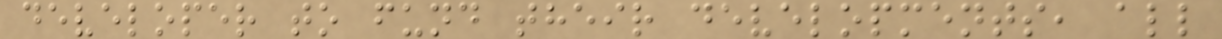developer to fund their developments, all
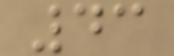43
